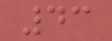43
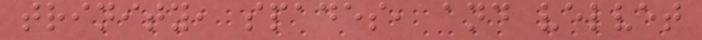trinity, spades, and velvet
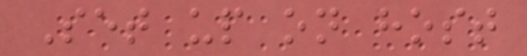Set up on host
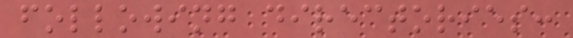following directories:
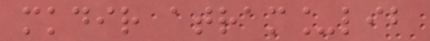mkdir atram_lib
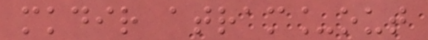mkdir atram_out
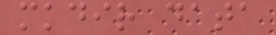mkdir data
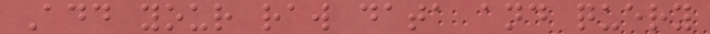Add your raw data and query
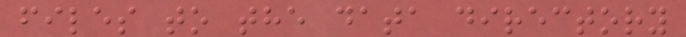files to the data directory
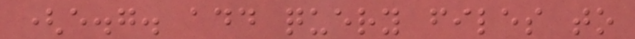(e.g. add query files to
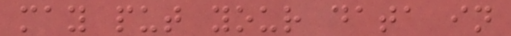may put your data in
